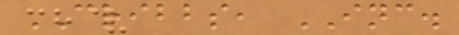CRIBBS, INC.
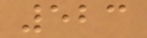523
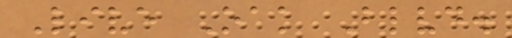Live Oak Blvd.
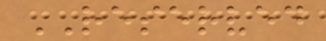RESERVED
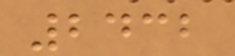2432
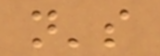n's
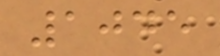1045
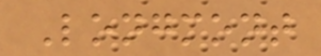Longmont
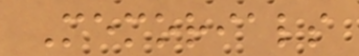Memorials
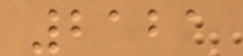2121
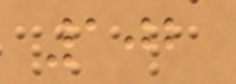102
